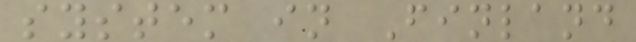system in Finland
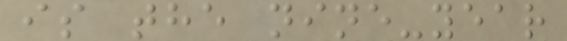is the nine-year
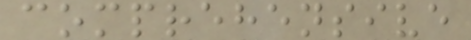comprehensive
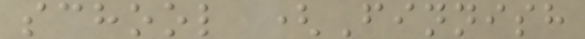school (Finnish
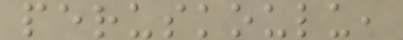peruskoulu,
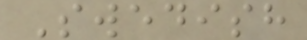Swedish
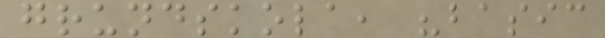grundskola, "basic
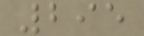295
